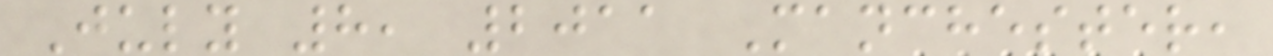July 8, 2011 Manchester,
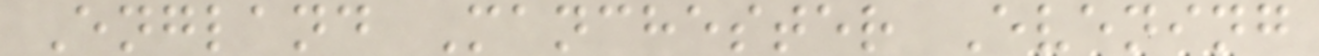England Manchester Evening
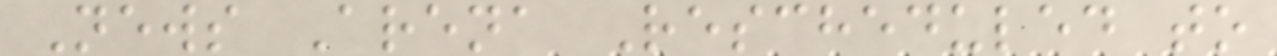News Arena Rescheduled to
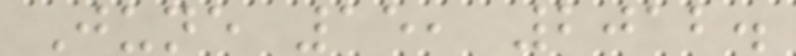June 15, 2012.
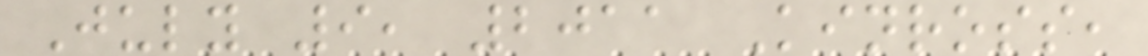July 9, 2011 Kinross,
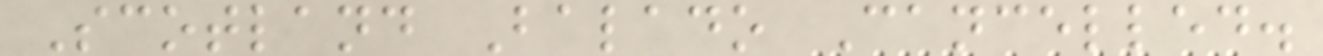Scotland Balado Cancelled.
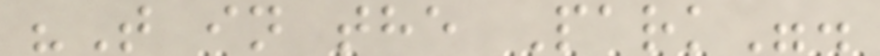"T in the Park".
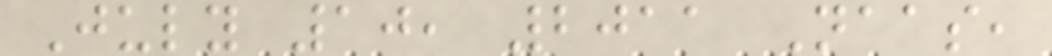July 10, 2011 Naas,
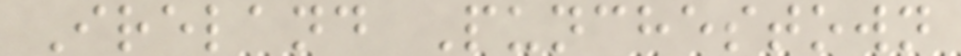Ireland Punchestown
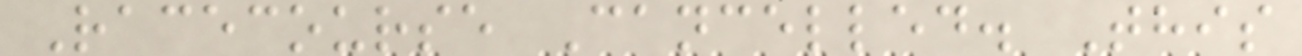Racecourse Cancelled. This
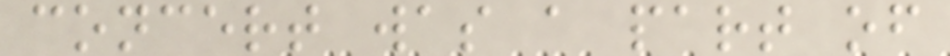concert was a part of
